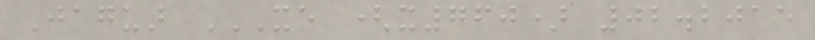Jaguar XE (X760) 02.2015
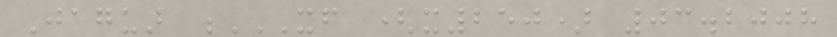Jaguar XF (X250) 03.2008
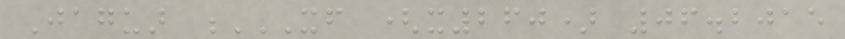Jaguar XF (X260) 06.2015
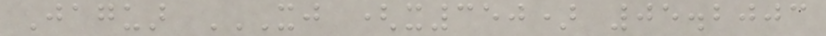Jaguar XJ (X350) 05.2003
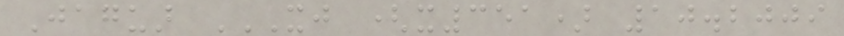Jaguar XJ (X351) 10.2009
